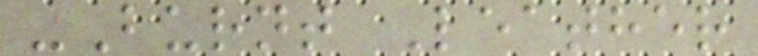-Burnt Leather
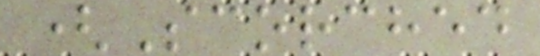(Scorched
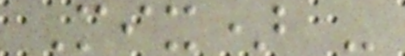Mix) -
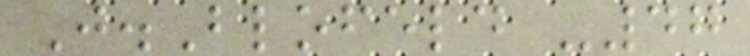J.Blofeld -47
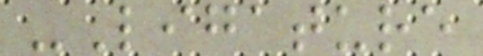-Ligature
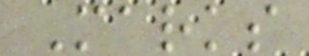Marks
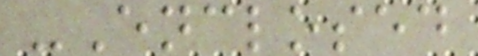-Enclosed
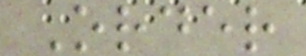Order
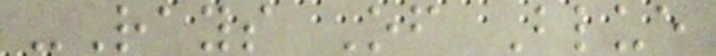-Rays Of Blue
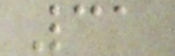31
